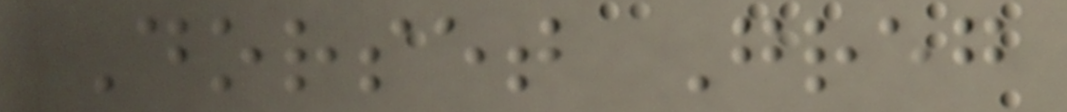Dorset Greg
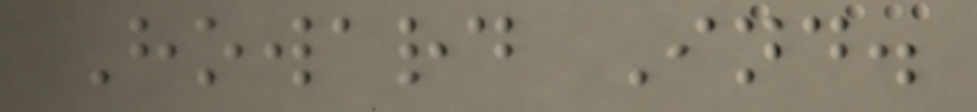Howard Ind.
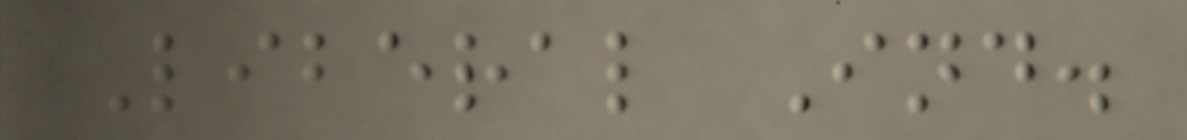Liberal Ind.
